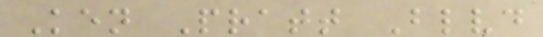Ken Pratt Blvd
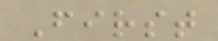First
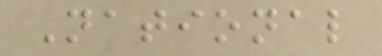National
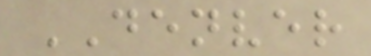DENVER
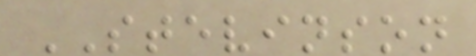STEVINSON
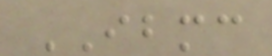IBMC
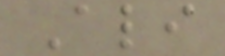Ali
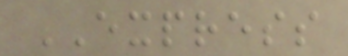EXPRESS
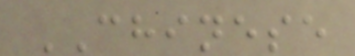CHINESE
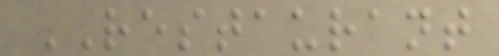RESTAURANT
